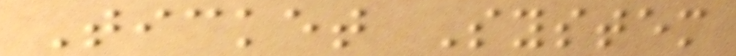Ticket System
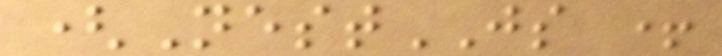(NestJS +
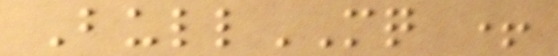BullMQ +
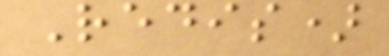Redis)
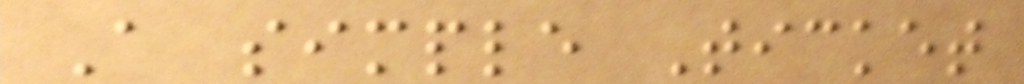A simple Ticket
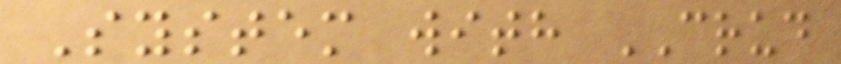System with CRUD
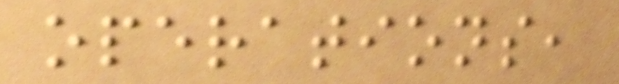operations,
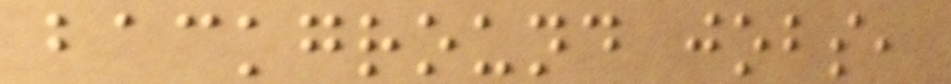background jobs,
